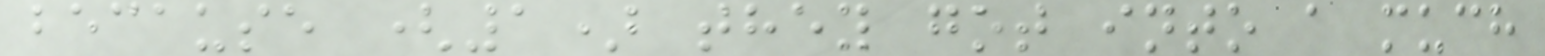because (1) they got into a much
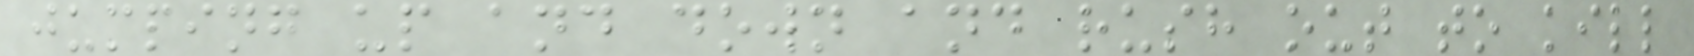jumping up and down and rush out to kill
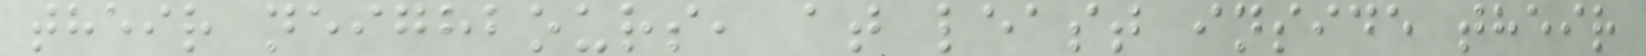their neighbours, at least inside their
